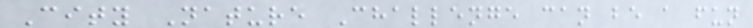City Nature Challenge can be a fun
